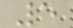5
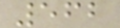562
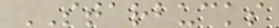STARBUCKS
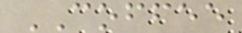COFFEE
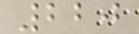220
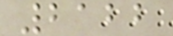2122
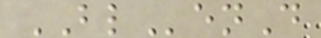BLenD
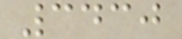3430
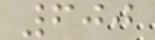600
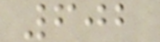602
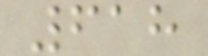618
